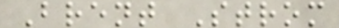Brent Strom
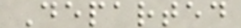Departed
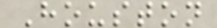Houston
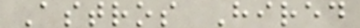Astros Hired
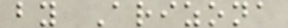by Arizona
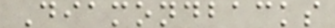Diamondbacks
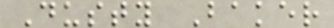Dusty Baker
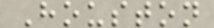Houston
